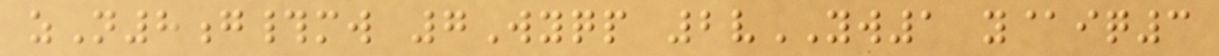zN8g#mw 7Wyqp 2vYW1 y@iq3
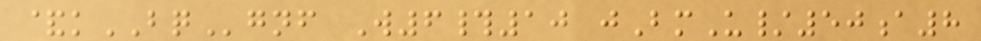&kBQgnf W6#10 jBmU/50a8
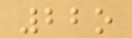22o
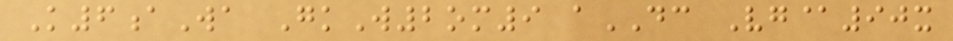K6aWa GkW2om9 aDC Vg@90x
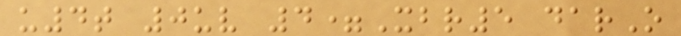u4t 0uv 4=Xbr5 darO
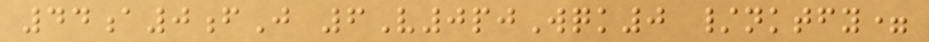44a0fJ 6V0pjWqk0 /nktfy=
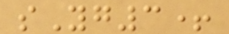sYg3+
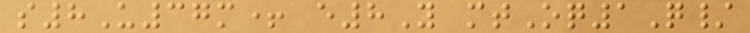s8U37m+ e8Y mtOq1Q/
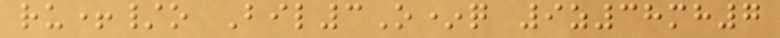ru+/o Bil3O*q 9z38mh7
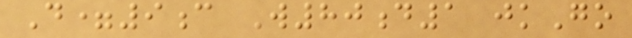D=9c W80d1 jkGo
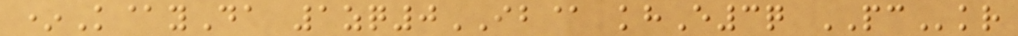*K@yDa 1zq0IB@ khE3q PCkr
